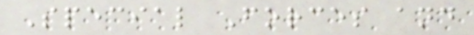Special Forces and
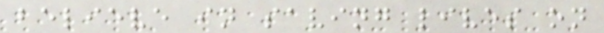believe in saving lives on
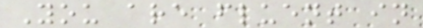You are fluent in
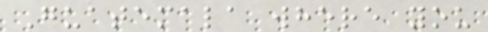Guatemala where you
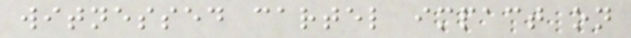witnessed cartel impact on
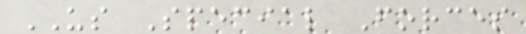US Special Forces
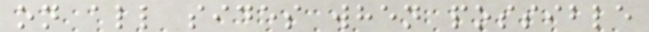on all sides when possible
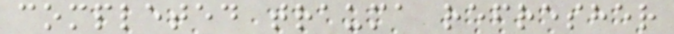completed trauma refresher
